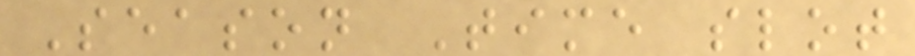Season Time slot
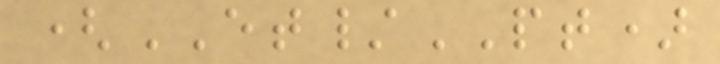(ET/PT)
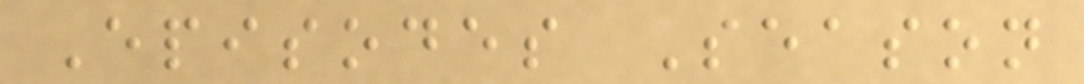Episodes Season
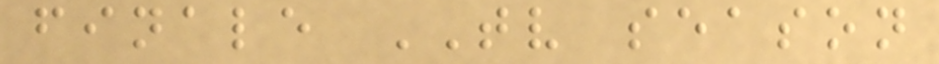finale TV season
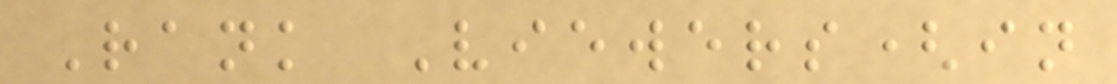Rank Viewers(in
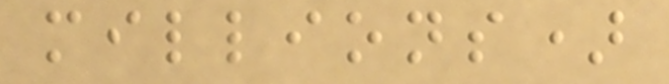millions)
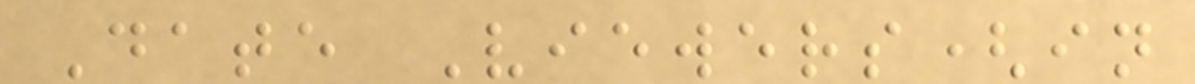Date Viewers(in
